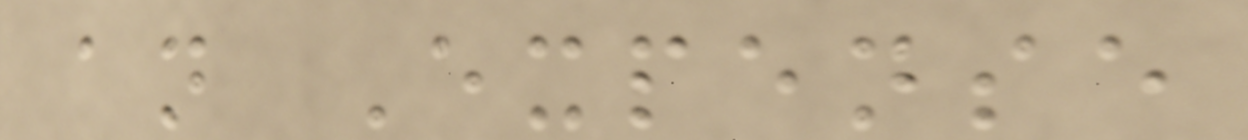an Expense
